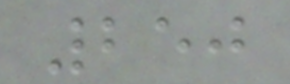250
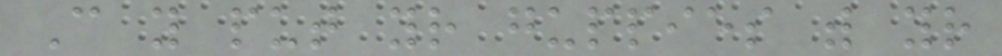Can you put your guppies with your
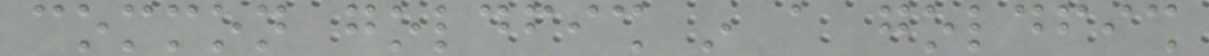common goldfish in a goldfish
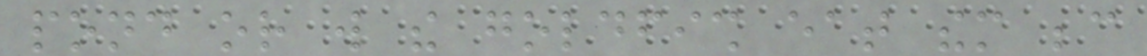pond or will the goldfish eat them because
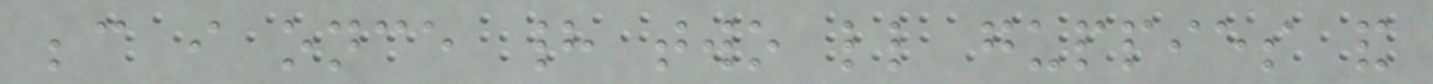because i once had two little guppies and
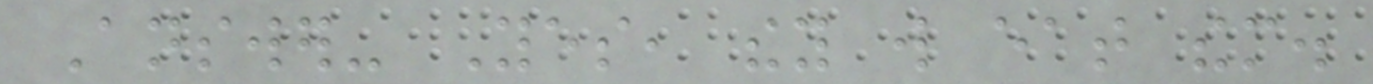Answer- Yes, they will eat them.
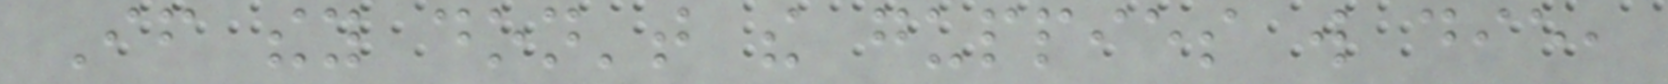If they don't the guppies will die,
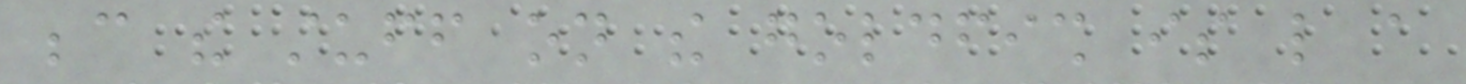because the stuff on the goldfish is like a
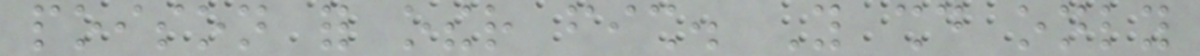poison for other fish. You should only
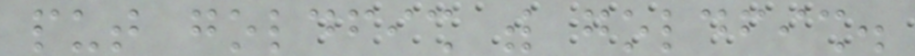put goldfish with goldfish.
